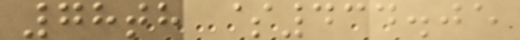78th $434.05
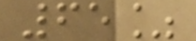65%
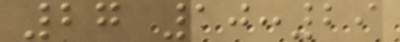27 10:29
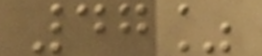47%
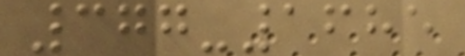377-1685
